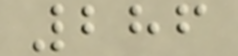286
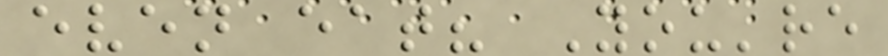even eat? You're
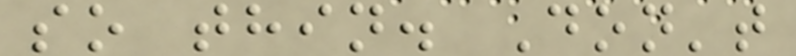so thin. Don't
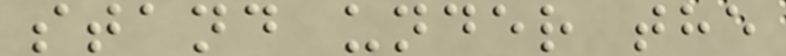stand under the
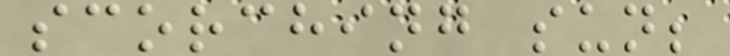scorching sun;
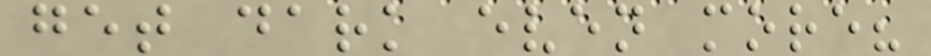get dark even more?
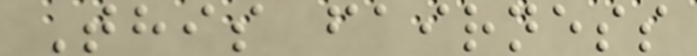This fairness
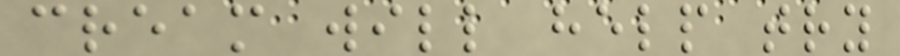cream will help try
